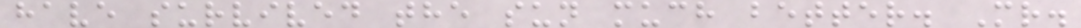have survived the sun much better. Mr.
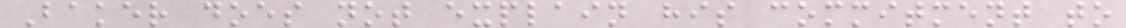Baker does not explain his commitment to
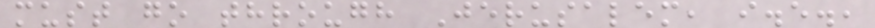must go through Jerusalem, i.e.,
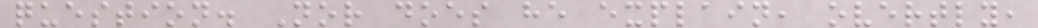question. Nor does he explain, overtly,
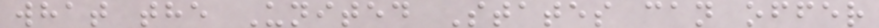what the United States can offer
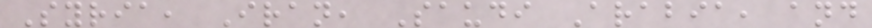Syria, Iran, Saudi Arabia, and
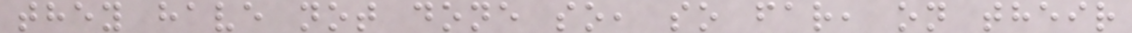they have not done so, so far, on their
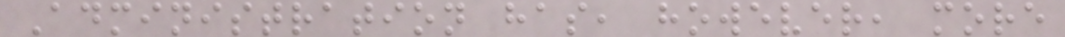Administration has, however, more
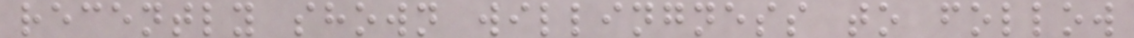recently shown willingness to follow
